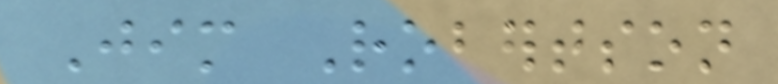Jim Robertson
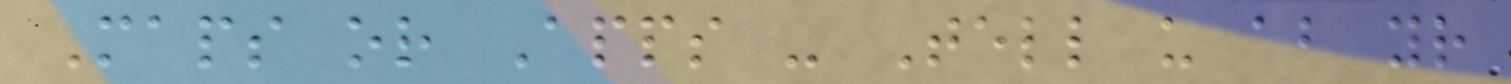Maps or Apps - Tell us about your
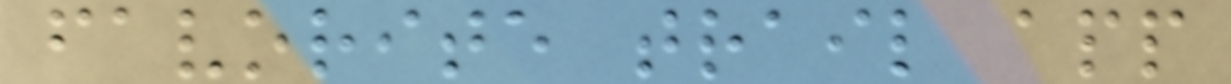favorite trail app
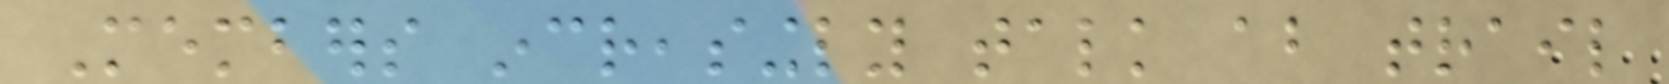Members increasingly talk about trail
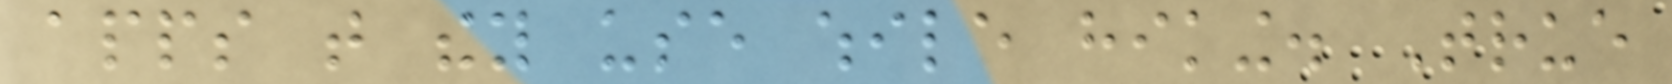apps that they use while hiking. True
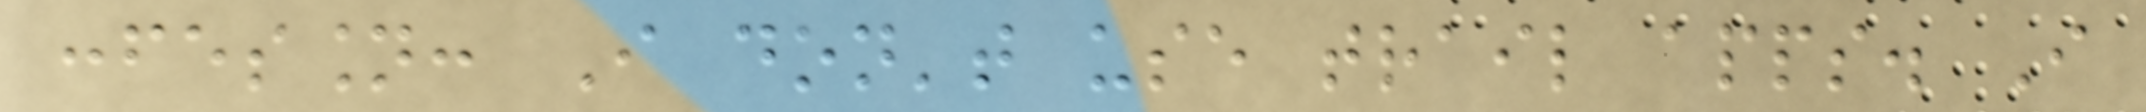confession: I don't use trail apps. I
